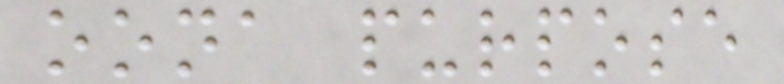oona purpose
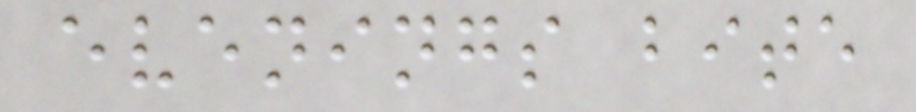evenings bite
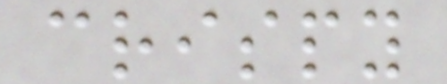crispy
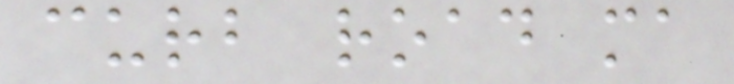curb road ma
